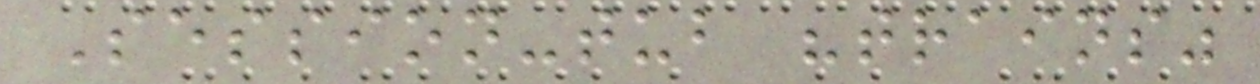Session-tub "trains"
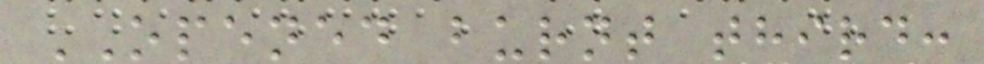OPENED burnt third:
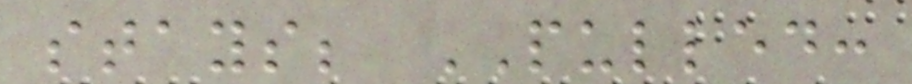stays; PULLED:
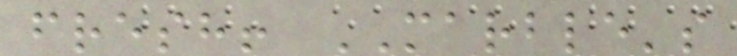fresh! MARBLE's
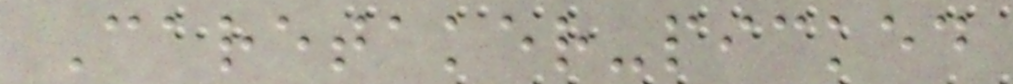Caretaker-picked
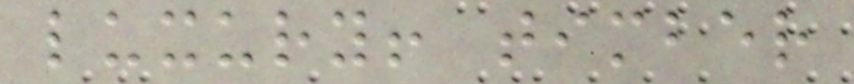luxury! timber
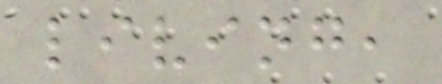living,
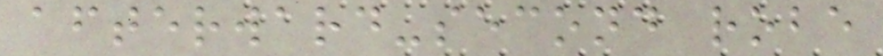afterward-second robe
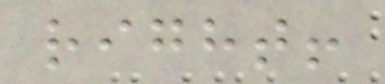right!
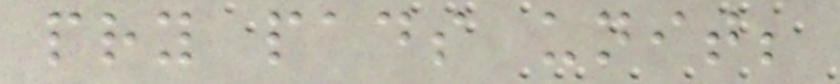pry pads unit;
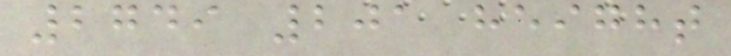2749 201 height
